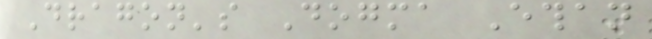Dragon's Dogma Ethan
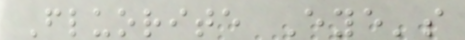Fluorite Eye's
